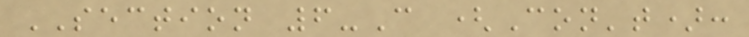SECTION 6-C (Con't):
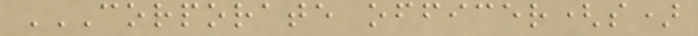CORPORATE OFFICER(S)
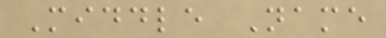Middle Name
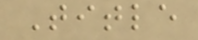Title
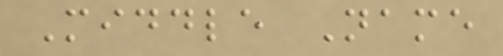Middle Name
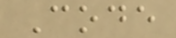Code
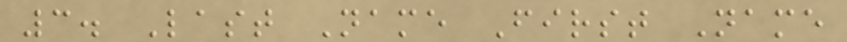3. Last Name First Name
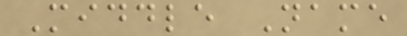Middle Name
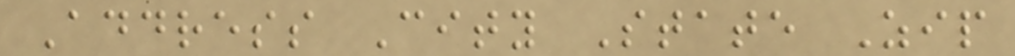Address City State Zip
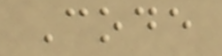Code
